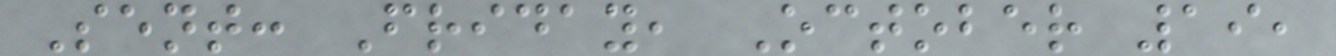Sent: Friday, October 19,
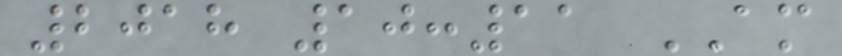2018 10:11 AM
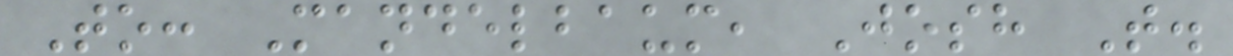To: Mandelbaum, Josh T.
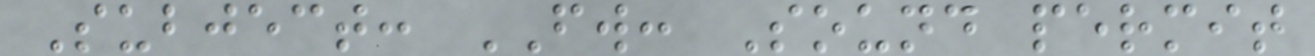Subject: FW: Sound permit
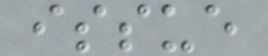issue
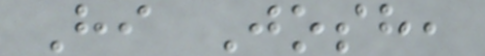Hi Josh,
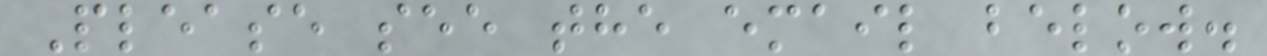Please see the email below.
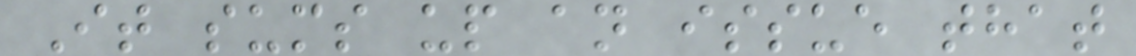It sums up an issue that
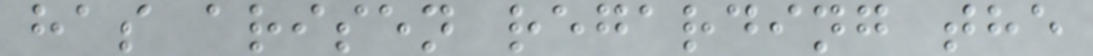has arisen regarding the
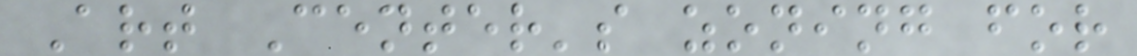Art Center's zoning for
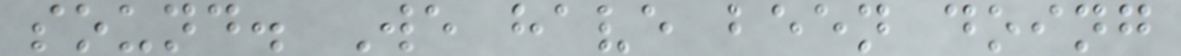sound. We have been doing
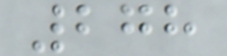278
